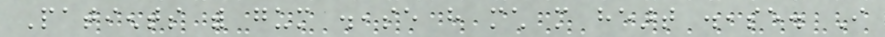Patients with gum disease have much more heart disease. I
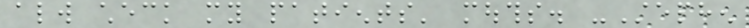always check my patients' mouths. -Stephen
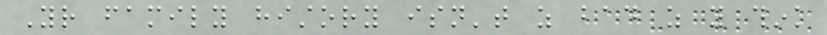Your family history isn't as bad as you think
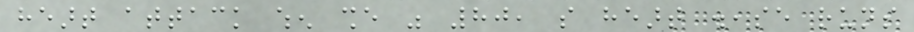heart attack when she was 80, so heart disease runs
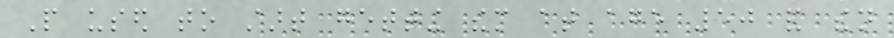People used to start getting them at age 50 and then
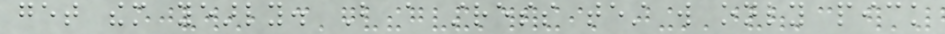get them yearly. But a stress test will only pick
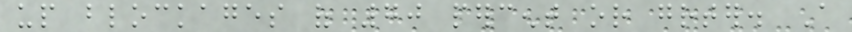up blockages of 70 percent or greater. A
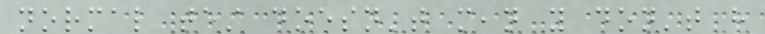normal test doesn't mean you don't have
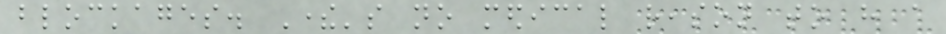blockages. There's no medical reason to have a
